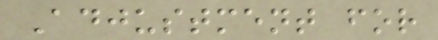Adjustment for
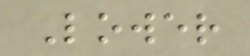Lower
